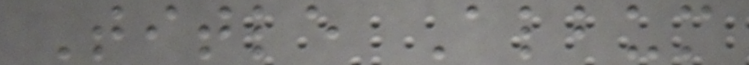Title Album
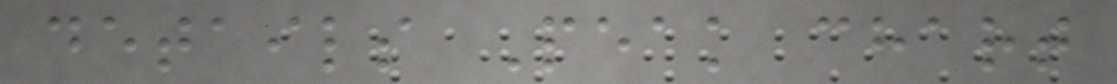details Peak chart
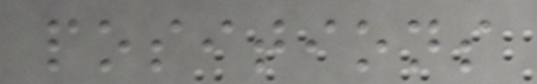positions
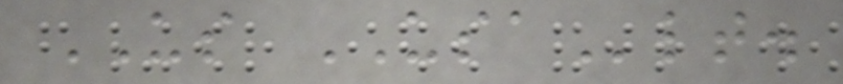US USAlt.
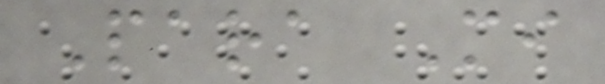Para Mi
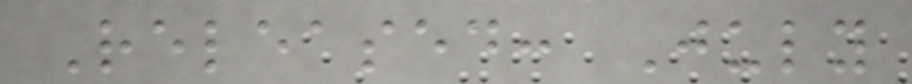Released: July
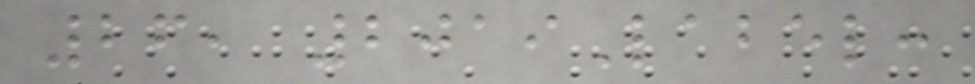26, 2019Label:
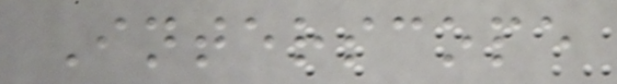Interscope
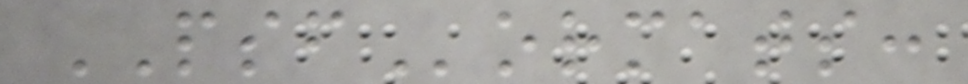PSFormats:
